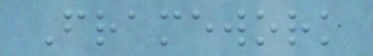Framework
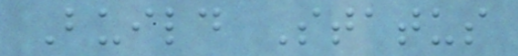Build Status
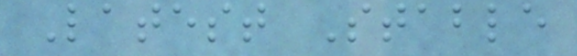Latest Stable
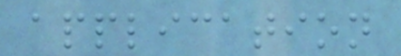application
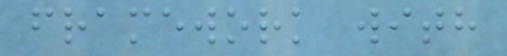framework with
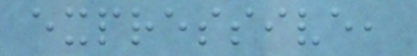expressive,
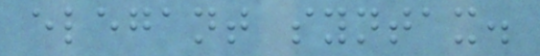elegant syntax.
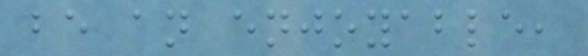be an enjoyable,
